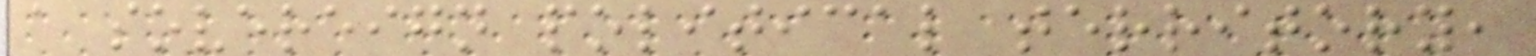a sovereign political territory,
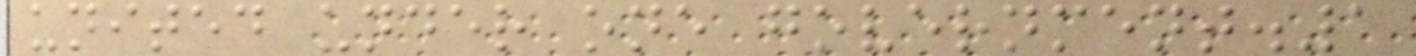united under one government.1
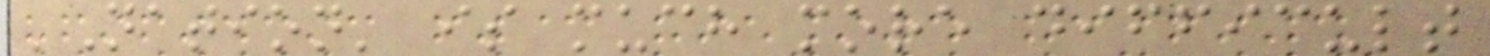'Nation' is much more difficult
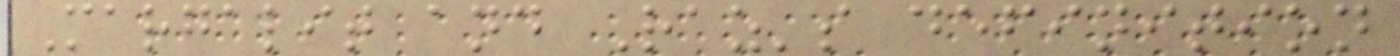Margalit and Raz's definition
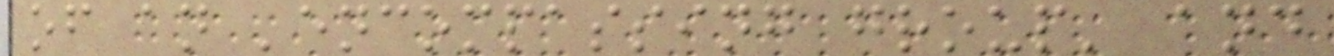of an 'encompassing group' and
